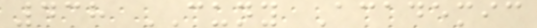438 CUNY Academic
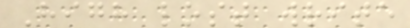High lost write
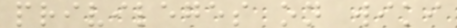privileges on wiki
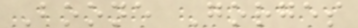Boone Gorges
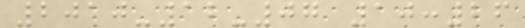2010-12-07 10:26
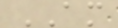AM
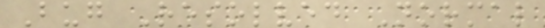Bug Resolved Normal
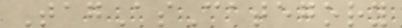TagAsCategory
